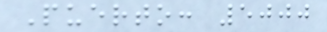Puerto: 5000
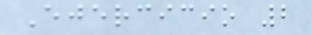Ejercicio 2
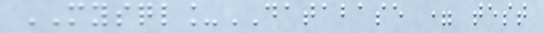MYSQL_DATABASE = test
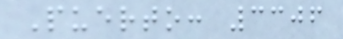Puerto: 3306
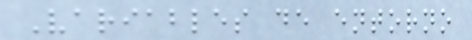Variables de entorno
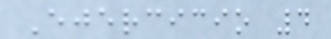Ejercicio 4
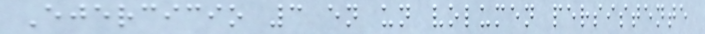Ejercicio 3 en un volumen persistente
